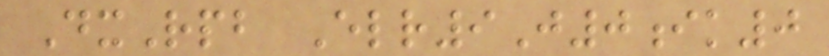DxRpb Elr9J0ik0
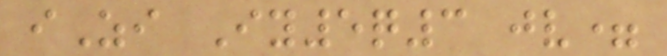iZi Iy5q3 jv=
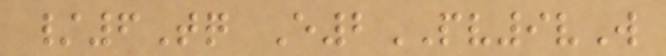/6Tq E2PV9vW
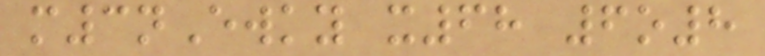m3nEwky x68 6o8
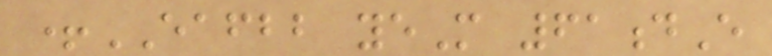+EAFBB yeM 61dE
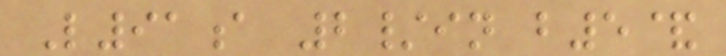L91a 2/in b5&
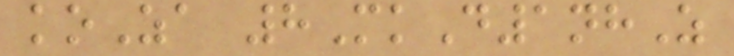koZa 8MkD1nhZ
